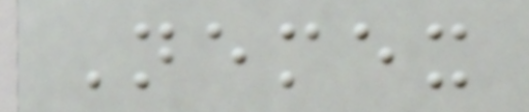Nemex
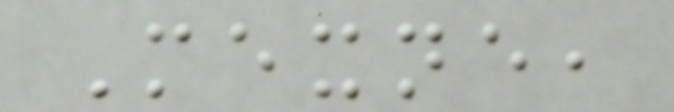Mexne,
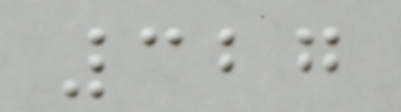327
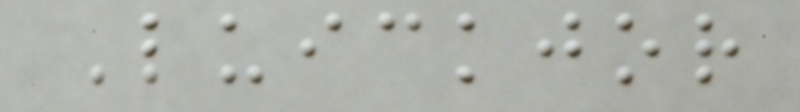Luickjor
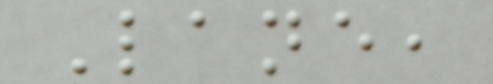Lane,
